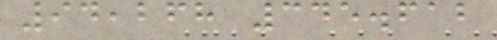94,268 345.612
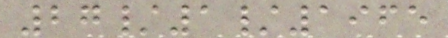27/1/1965
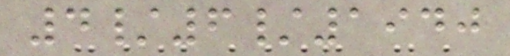4/6/1940
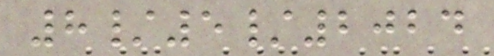8/5/2024
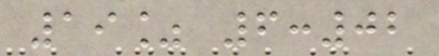19% 6:02
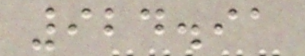924.91
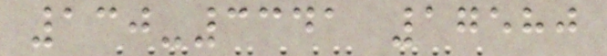130-3341 17580
